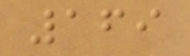169
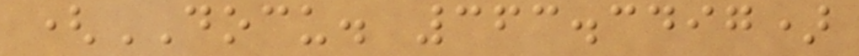(DOCU. 363.3497)
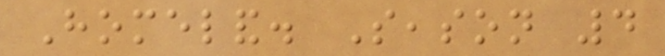Homeland. Season 4
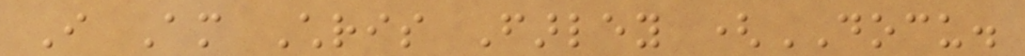I Am Chris Farley (DOCU.
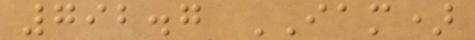792.7 IAM)
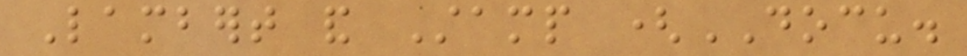Lambert and Stamp (DOCU.
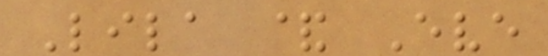Lila & Eve
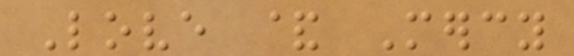Love & Mercy
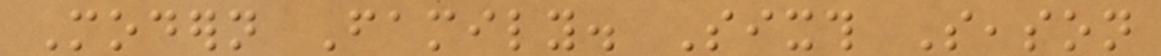Modern Family. Sixth Season
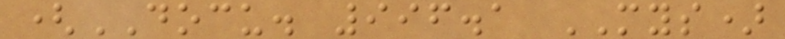(DOCU. 996.1 MYS)
